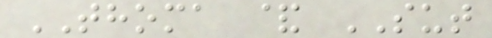THOMA & SUT
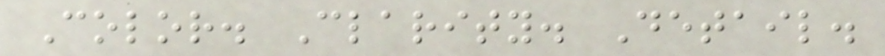Color. Clarity. Detail.
